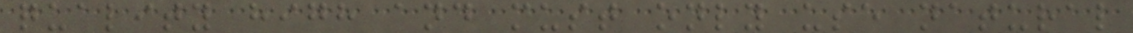quality high and must only use natural
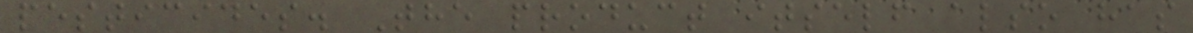pesticides. The product itself also has
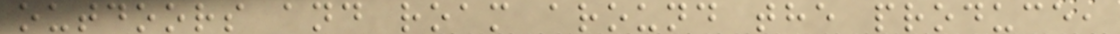outdoors and roam around the produce,
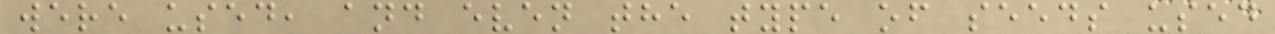were used, and even the type of seeds used
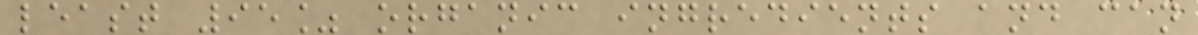least 95% organic ingredients and can
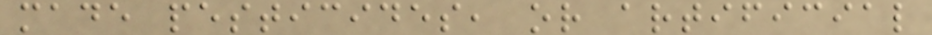made pesticides, or artificial
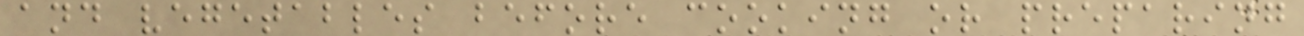and vegetables before cooking or preparing
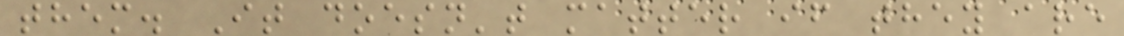them. It doesn't matter if they are
